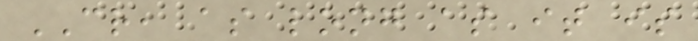CR, as long as it is
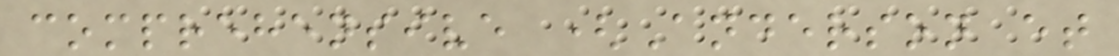comprehensive (Anderson et
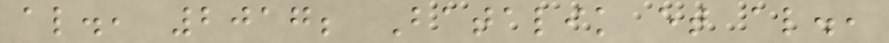al., 2017; Batalik et al.,
